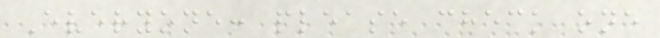Everyone: please check one
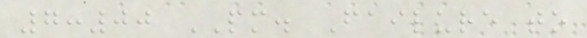7:00 PM. Failure to
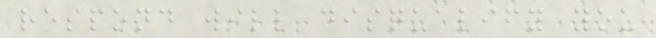respond will disqualify you
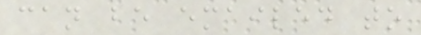can be emailed to
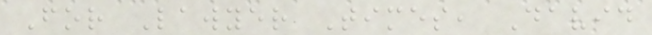For Lawyer Times, David
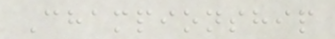Championship
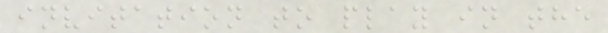invitation to play in the
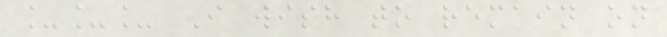___ I wish to remain on
